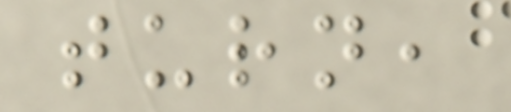turn,
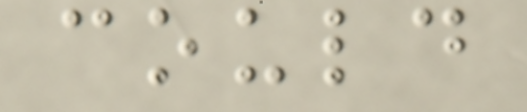could
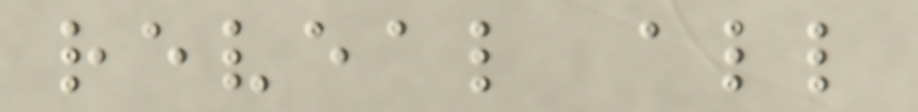reveal all
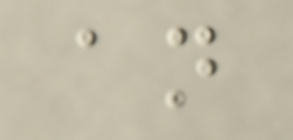an
